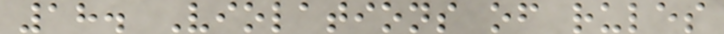18. Violations of rules
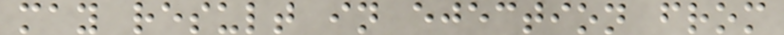may result in ejection from
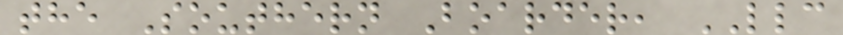the Southern Boarder, LLC
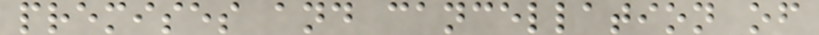premises and cancellation of
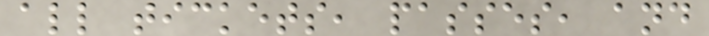all tickets, passes, and
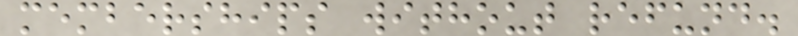memberships without refund.
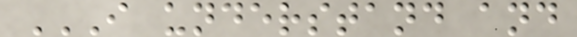I UNDERSTAND AND
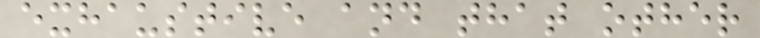exhaustive and that other
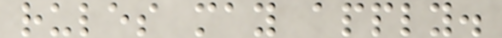rules may apply.
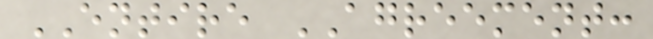ENTIRE AGREEMENT:
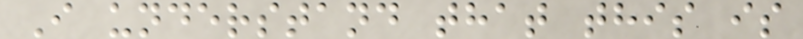I understand that this is
